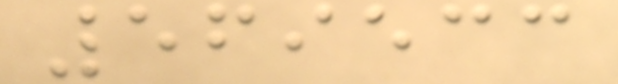569533
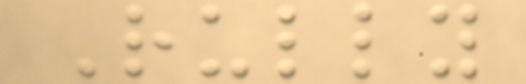Rully
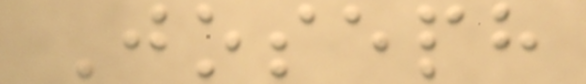Joseph
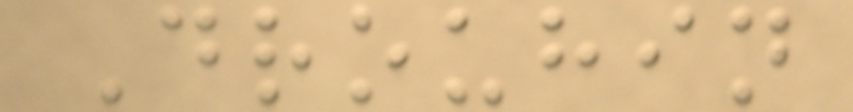Drouhin
